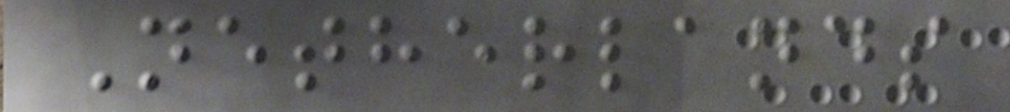Netherlands
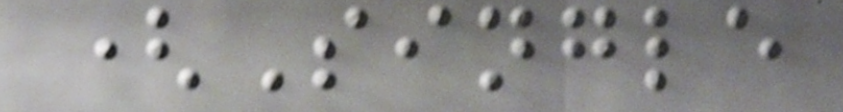(Single
